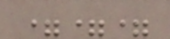===
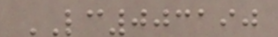LC003190
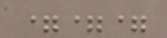===
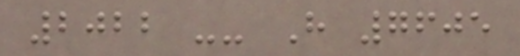2022 -- H 7605
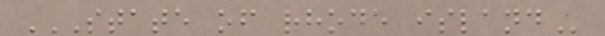STATE OF RHODE ISLAND
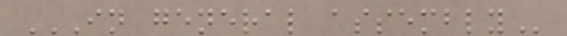IN GENERAL ASSEMBLY
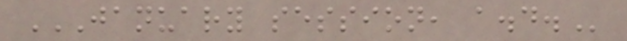JANUARY SESSION, A.D.
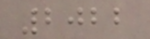2022
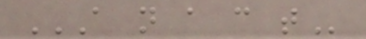A N A C T
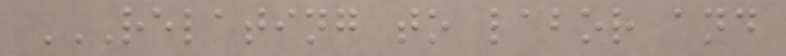RELATING TO LABOR AND
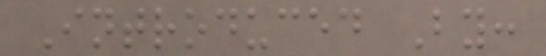Introduced By:
